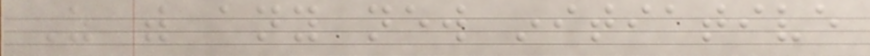As with any new initiative
